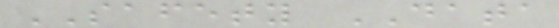SAFETY DATA
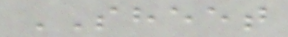SHEET
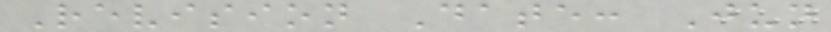Revision Date: Jun
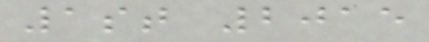1st 2015
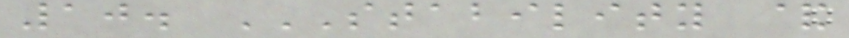10. STABILITY &
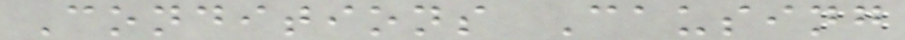Conditions Causing
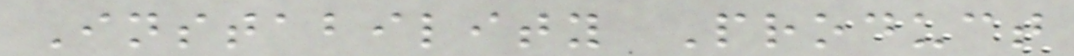Instability Product
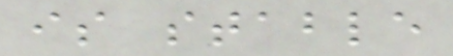is stable
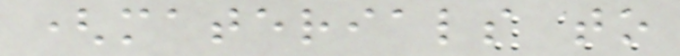(materials to
